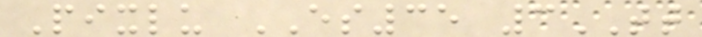Pixlu ES35 3TT
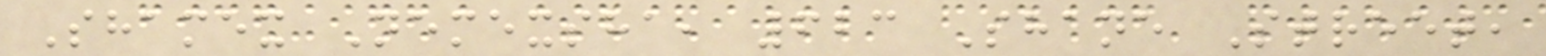Shamex Nemexsha, 623 Shane Street,
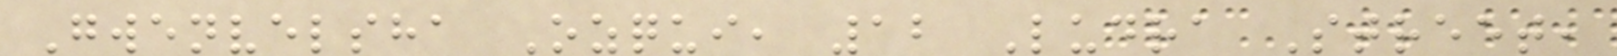Gwenvelsha Ozqui, 12 Ludra Street,
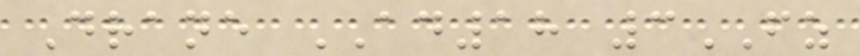Drane AD18 3FZ
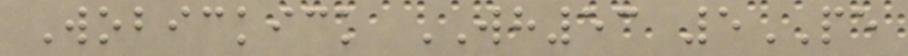Wobickick WH53 5PE
